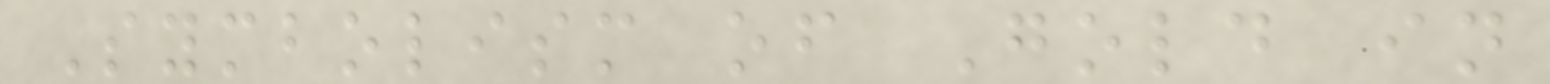Symbolism of Gold in
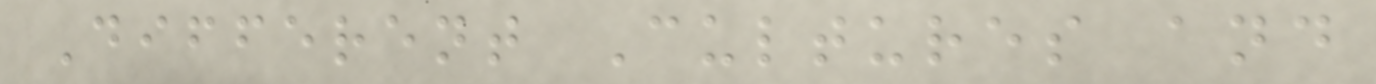Different Cultures and
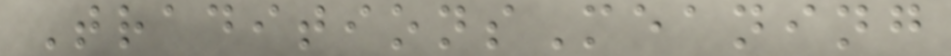TraditionsMeaning
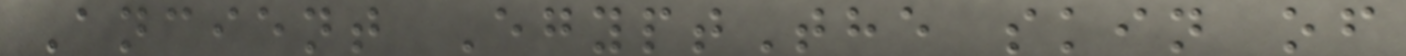Ancient EgyptThe skin of
